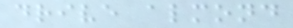drive almond
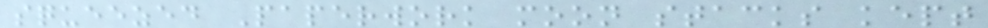squeezed Paperwork moon stacks kept
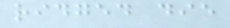ridged die
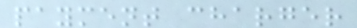payment charger
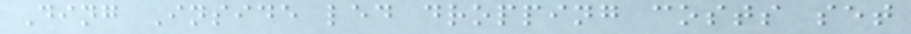Ding Inside led dropping costs set
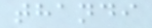thandi
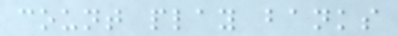count play banks
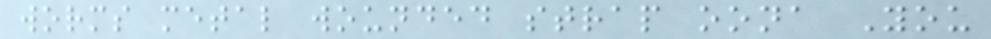worms metal wounded strap oona You
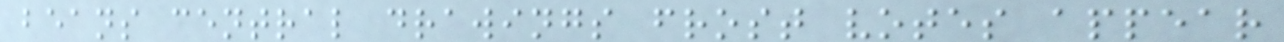beans central drawings frost votes appear
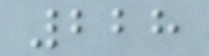228
